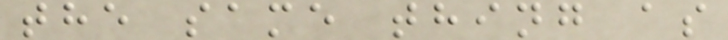the same thing as
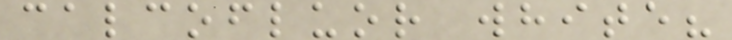calcofluor white?
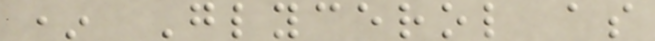* Glycerol as
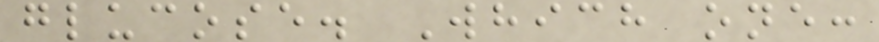glucose. Which one:
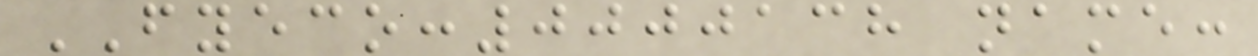FYECO:0000138 name:
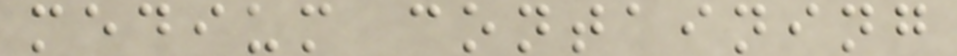medium containing
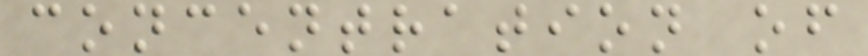concentration of
